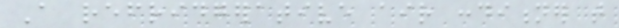A refridgerative air conditioner that
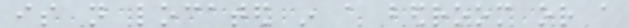is not located in a bedroom or a
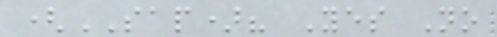(SAP)? Yes No
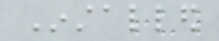Installed
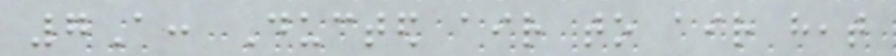7A: Ducted air to air heat
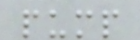pump
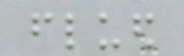flued
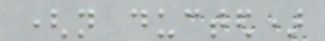(not ducted)
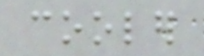cooler
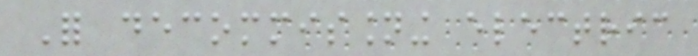For decommissioning electric
